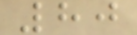80
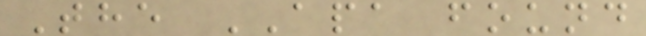The APA found
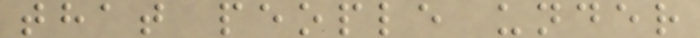that people under
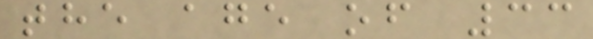the age of 33
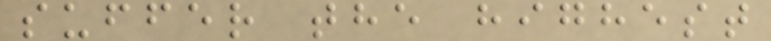suffer the highest
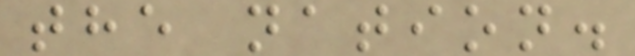the nation.
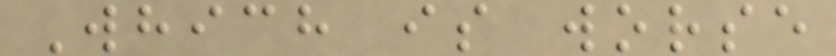Which is worse
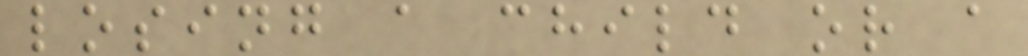losing a child or a
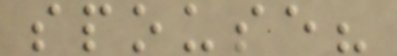spouse?
